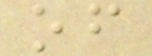of
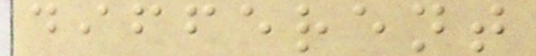different
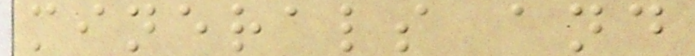minerals and
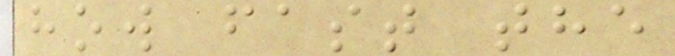how fast the
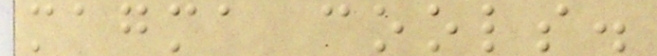magma cools.
